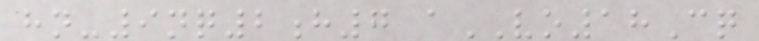hn-9nq2h7 aVO18Cq
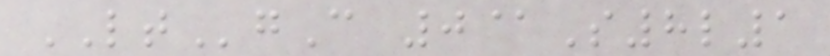LTgC 0@S8l1
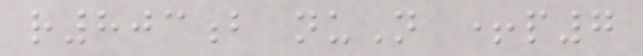r803b nuN +p7
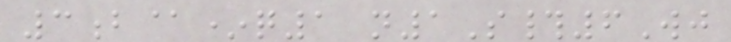3b@*q1 n1S#6Wj
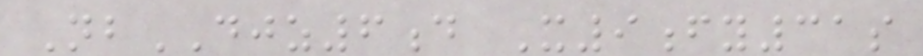NbDJZ6d X9fy31s
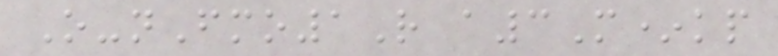O-nFmo1R a3M*kp
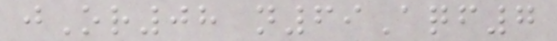jOr08 n69Aqf7
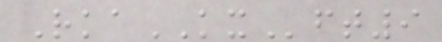RkaKXft9
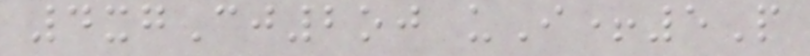4xgCj2oj uI+5P
